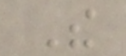The
